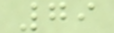79
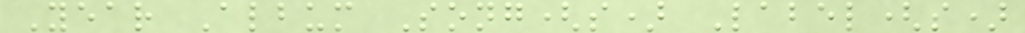Year Album Song(s) Label(s)
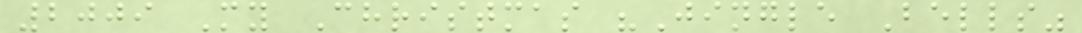2009 My Christmas "Jingle Bells"
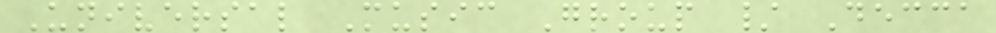Universal Music Group / Decca
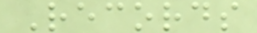Records
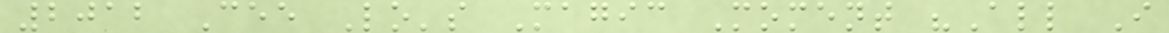2012 Cee Lo's Magic Moment "All I
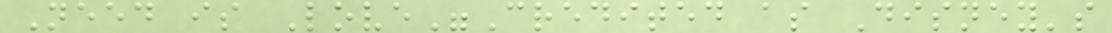Need is Love"Credited as Disney's
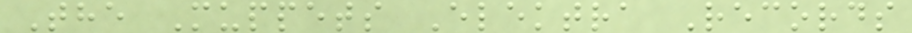The Muppets Elektra Records
